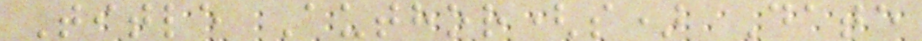Title Author(s) Date
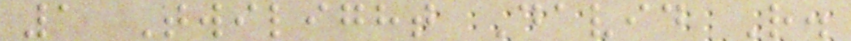1 Twilight David R.
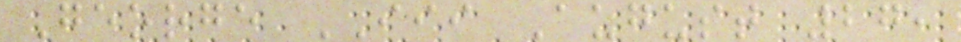George III August 27,
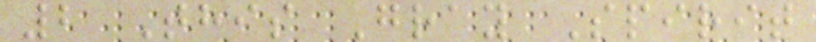2 This Gray Spirit
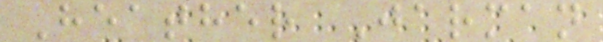Heather Jarman
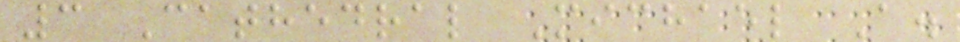3 Cathedral Michael A.
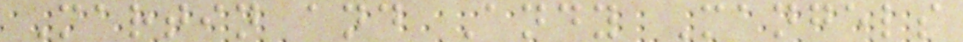Martin and Andy Mangels
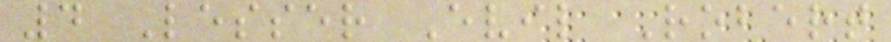4 Lesser Evil Robert
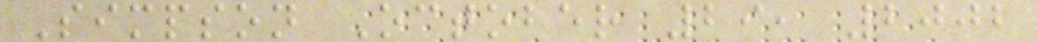Simpson October 29, 2002
